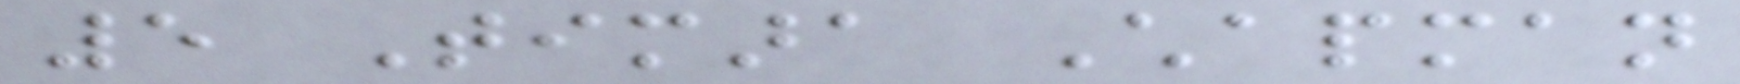5 Timara Chapman
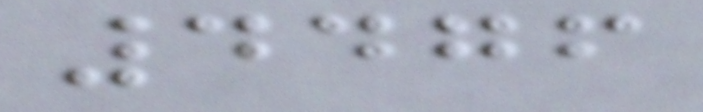4476
